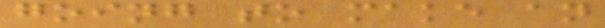going to make an
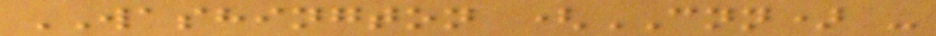WASHINGTON (CNN) -
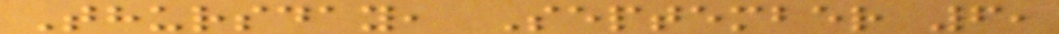Thursday, September 6,
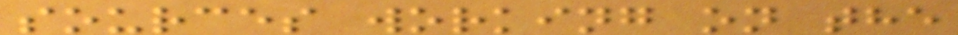sources working on the
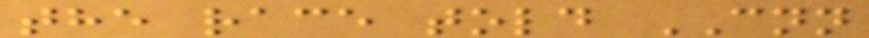the race told CNN
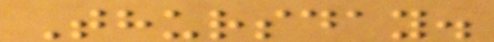Thursday.
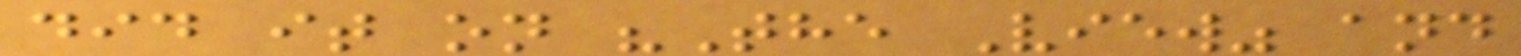did it on "The View" and
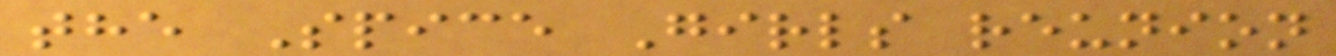the Spice Girls reunion
